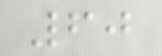60
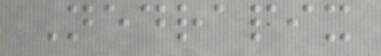Nedrapix
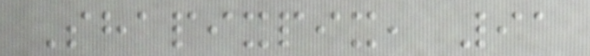Shapixpix, 91
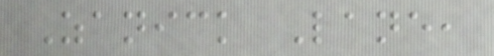Zanick Lane,
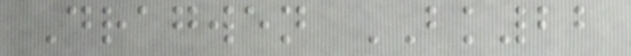Dragwen BK22
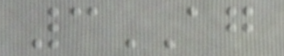3AG
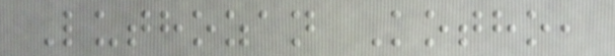Luthozan Kotho,
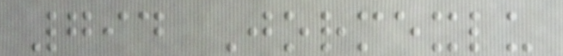794 Jormexlu
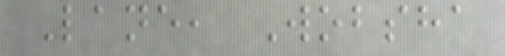Lane, Wobsha
